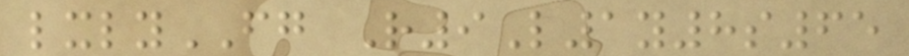lxlyFG R9L1y8s65
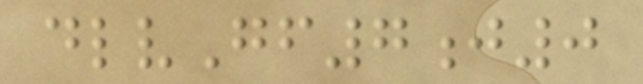dlvGf7j0
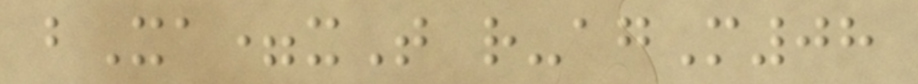bXa=xT r-agM08
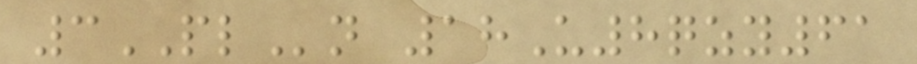3PLn 18U8qzy61
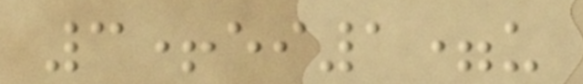3+ei1=u
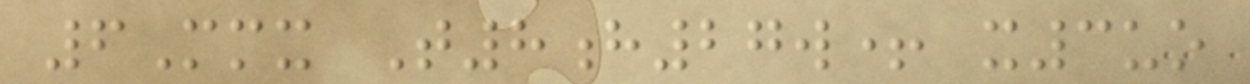6Mmx T8h27w+ x3uo
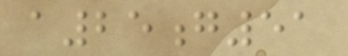a25g51
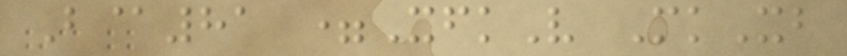B@81 =XfkV MkXb
